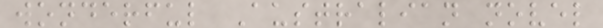wonderful Australian novel
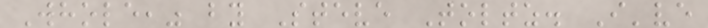Whole," by Steve Toltz. I've
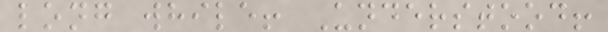long while! Understood!
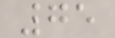75
